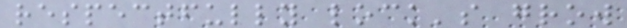respectfully lock's grow
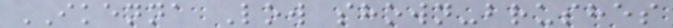IKENNA Low shown-brushes
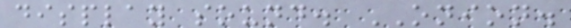display sound. ONION.
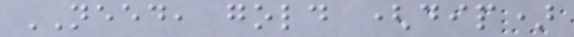NEED, gold (dip)
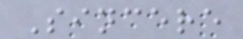Sincere
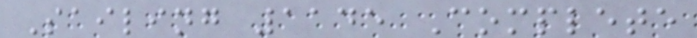Sailing 1145 Complete
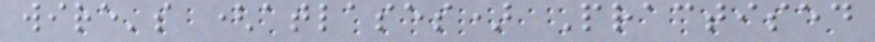wire's (atlases) Practised
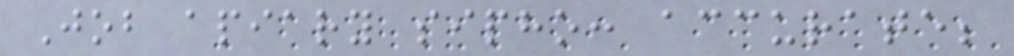Job apiary sipho: accurate;
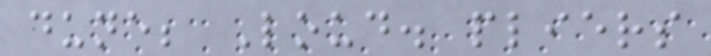dune; Loud. pliers
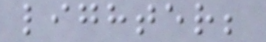lighter;
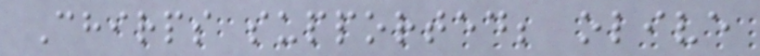Chirps supported; olive
